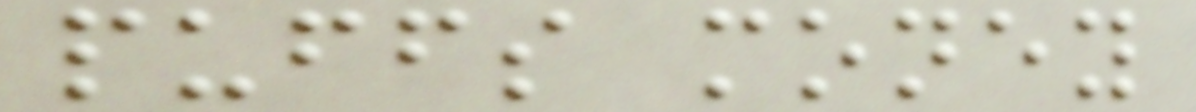puffs money
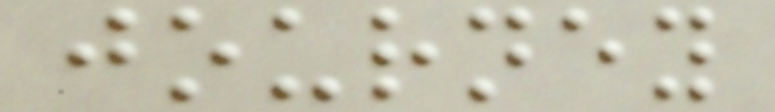journey
